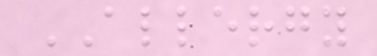ALLERGY
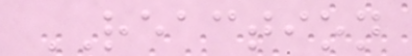REACTION
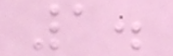1.
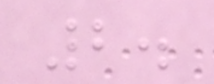2.
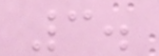3.
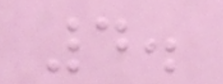4.
